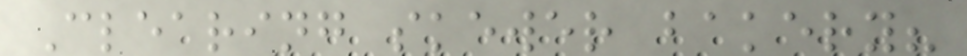Clearing skewer bakery?
